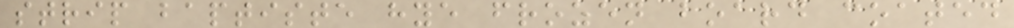strip baptiste hye frozen board coated
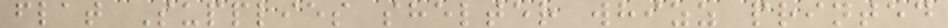flat Supplies shelter whizz printed
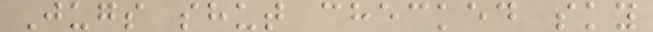Jugs shut checked sky
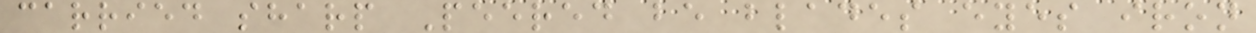carried sharp Peered be blades eyes iron
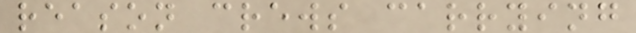reason crews carrying
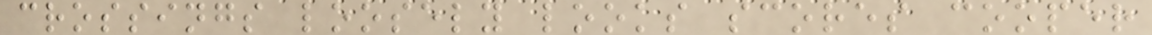crossings loosely looks scores cooper
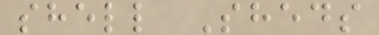shell Sheds
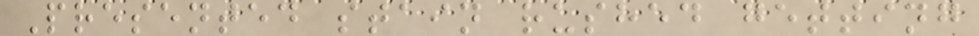Presented stain rushed getting
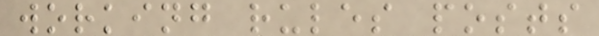working rules posts
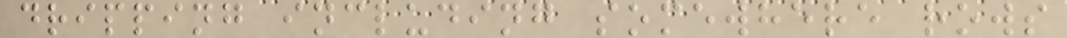dripping including somewhere rows
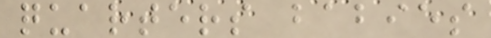quarters babies
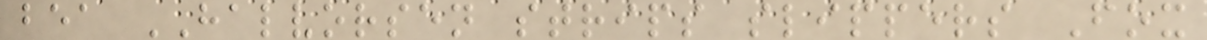bea HALVORSEN strips slippers Fox
